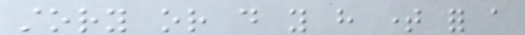story or do you have time for a
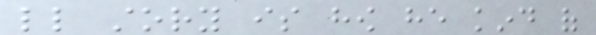little story is how he kind of
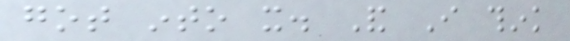got into it. And I think
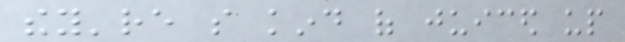they're so kind of juiced up
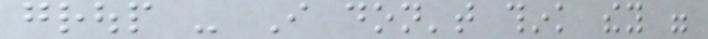group - I don't think they were
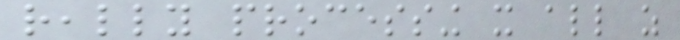really processing it all as
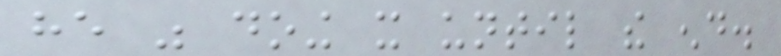he was doing it until the end.
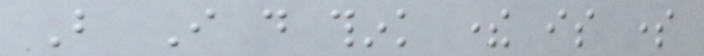But I do think there is some
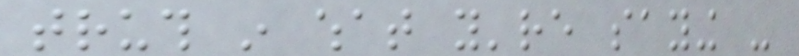truth in what you're saying -
